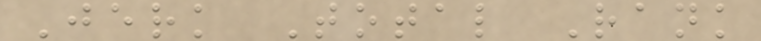Jerk Total Rank
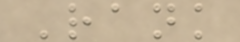Rank
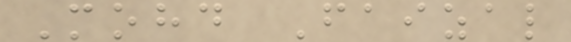Mohd Faizal
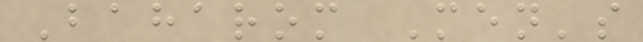Baharom Men's
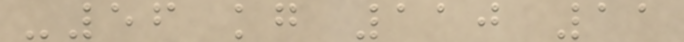-56 kg 110 11
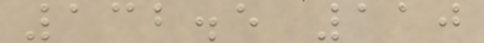132.5 110
